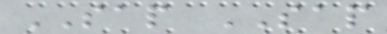SAP SAP
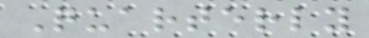Quarterly
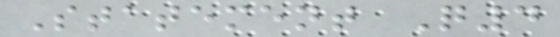Statement Q4
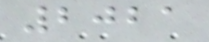2021
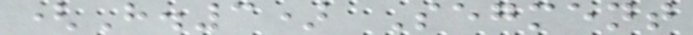(H.3) Segment
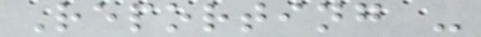Reporting -
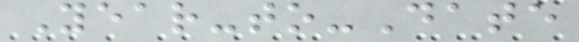Year-to-Date
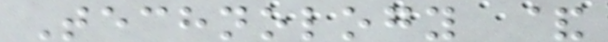Technology &
